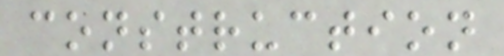construction
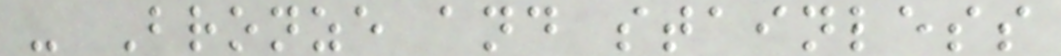- Bronze and stainless
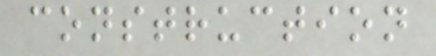construction
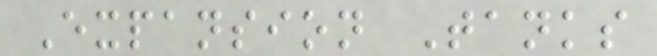Expansion Tanks
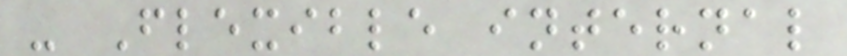- Flexible internal
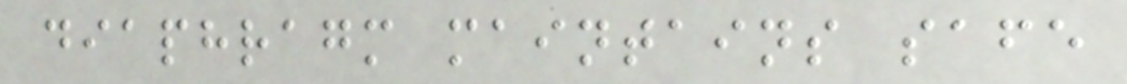diaphragm maintains safe
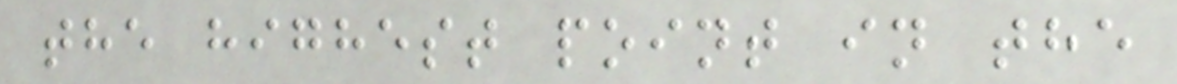the highest point in the
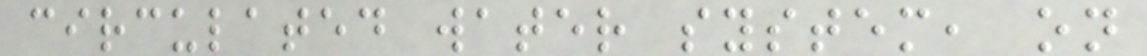circulated water system, on
